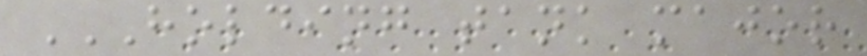HOLDING TANK MAJOR
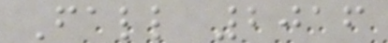Fall 2016
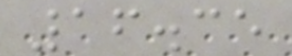16.35
